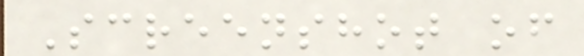Screenshot of
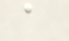a
